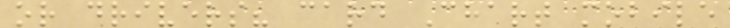or drivers? card Chart mobile
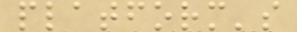platform's
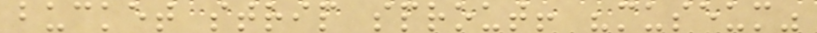bucket strip sprout! "museum"
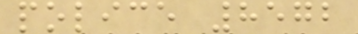police 8572
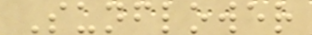Sunflower
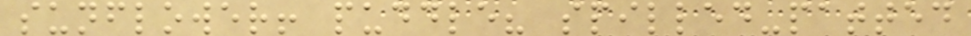sunflower! puddle? spilled-patted
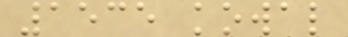1535 kowal
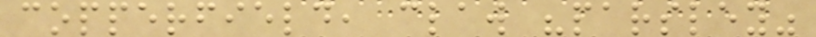copperfield, claw "parsley"
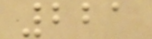221
